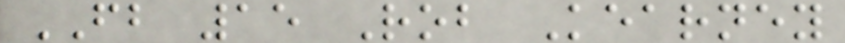FB 15 Rob Kearney
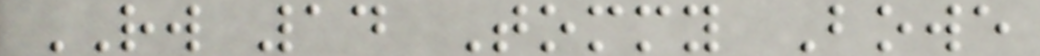RW 14 Tommy Bowe
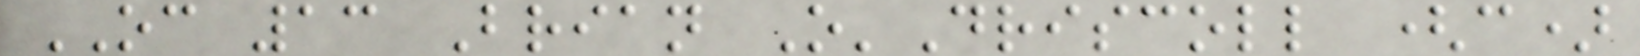OC 13 Brian O'Driscoll (c)
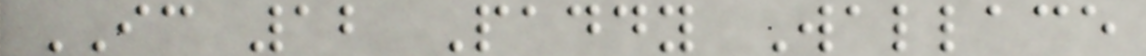IC 12 Paddy Wallace
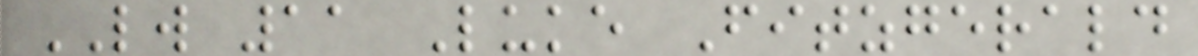LW 11 Luke Fitzgerald
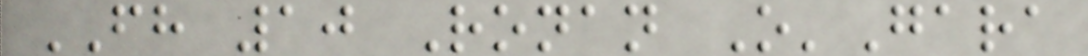FH 10 Ronan O'Gara
